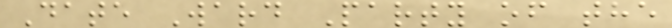Date Ward Party of the
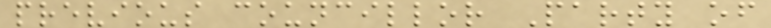previous councillor Party of
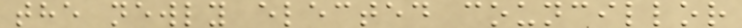the newly elected councillor
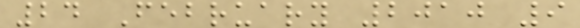24 February 2010 9
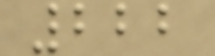222
